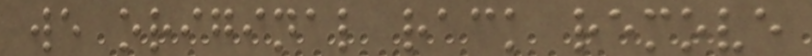we original rack remove
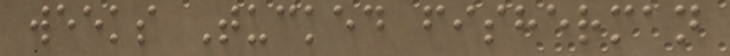weeks Tucked fisherman
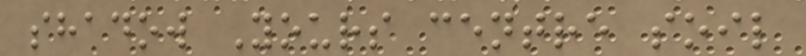shadow Yours centre soil
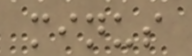minus
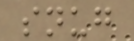snug
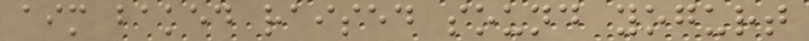aim baked raised sound yogurt
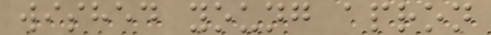wished young apron
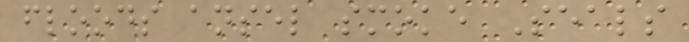floods ansel smoke Seals
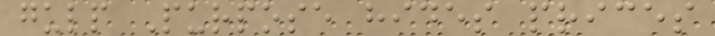gulp Purpose hides prices
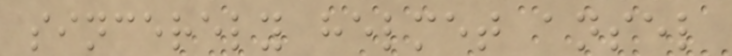sincerely helmet ansel
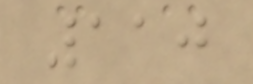110
